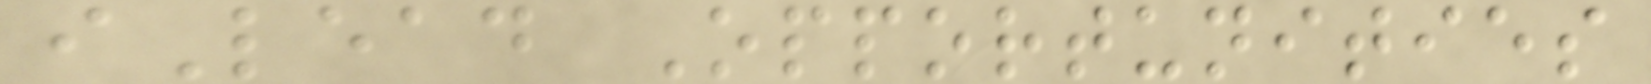iLead Opportunities
